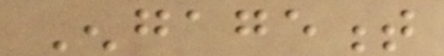Engagement
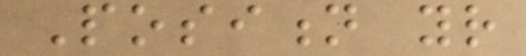Position your
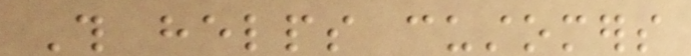This helps customers
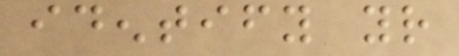identify your
